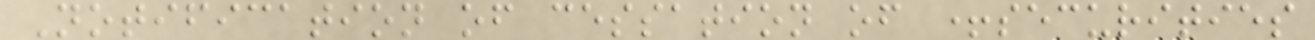Notification of cessation of +securities
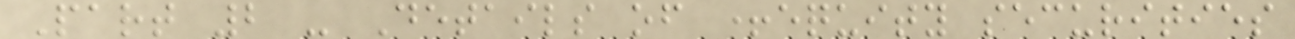Part 2 - Details of +equity securities
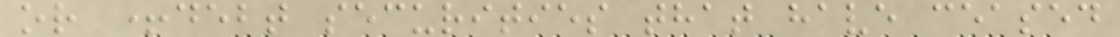or +debt securities that have ceased
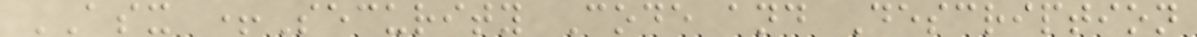ASX +Security Code and Description
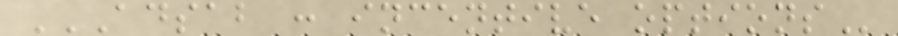ADSAB : INCENTIVE OPTIONS
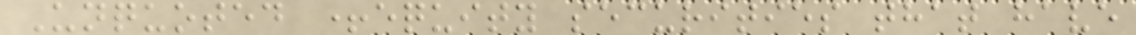Unquoted +equity securities that have
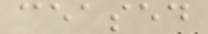ceased
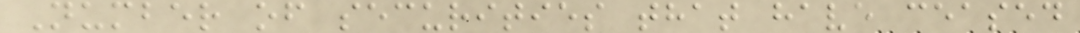Number of securities that have ceased
